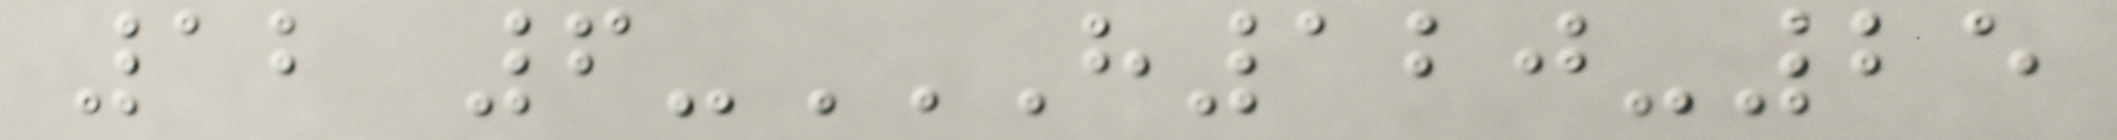12 6-H120-25
